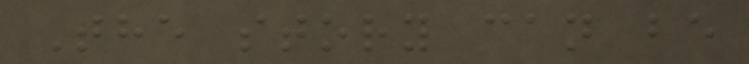The story can be
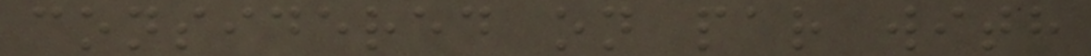considered on par with
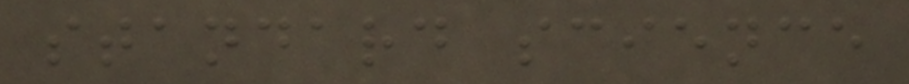standard science
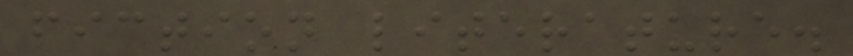fiction literature.
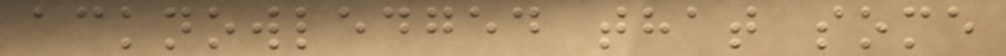acknowledged that some
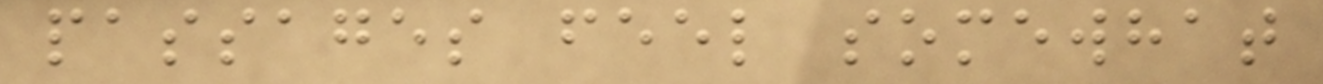passages feel somewhat
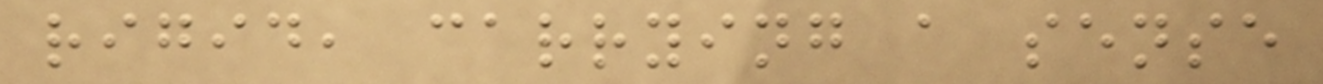rigid, carrying a sense
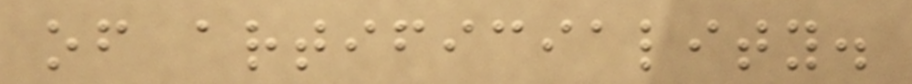of artificiality.
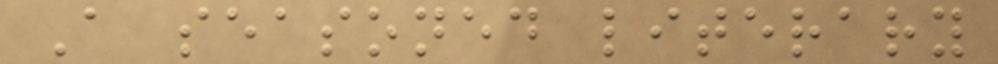A seasoned literary
